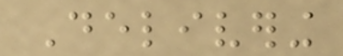Delivering
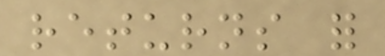returns for
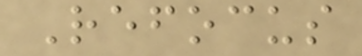Refocus
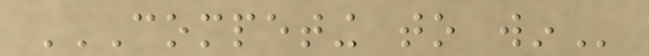COMPETING TO WIN
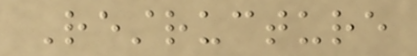Restructure
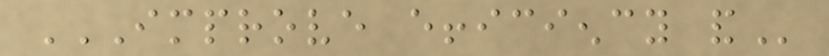IMPROVE EFFICIENCY AND
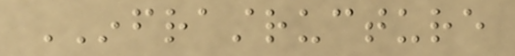INFRASTRUCTURE
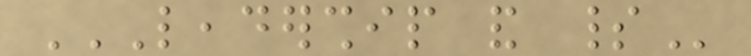LEADERSHIP AND SPIRIT
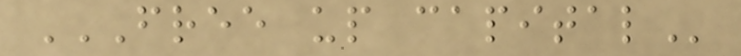FREE UP CAPITAL
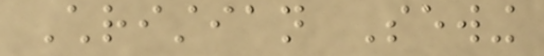Christian Sewing
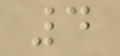4
